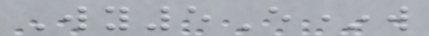Wy5E*w
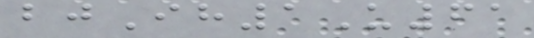bjIh1U61
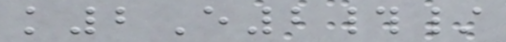k2E2#/
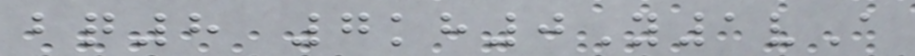bq8 7kh0Y1vA
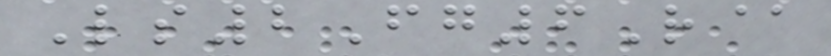Ls2Fg6R@
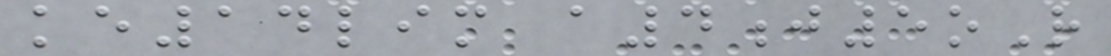ke14lim a4j5oR
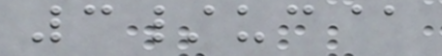3/uc@
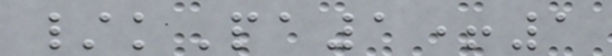/kPa1+1
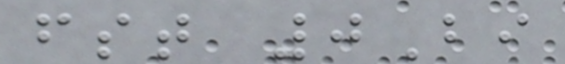fst 0Bi
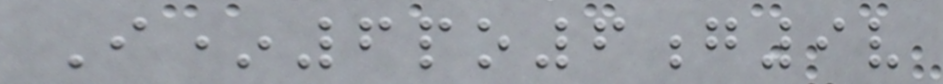I*6po6g9v
